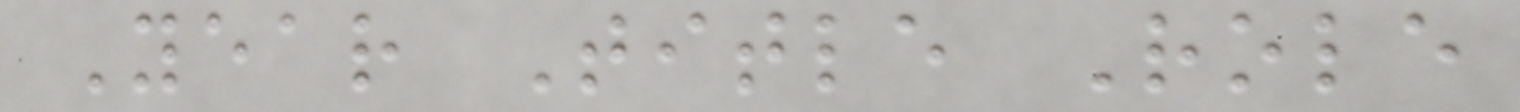Year Title Role
